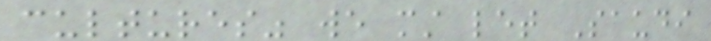cultures" we must let Saudi
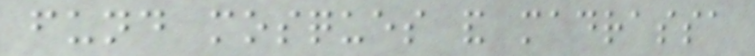fund mosques and madrassa
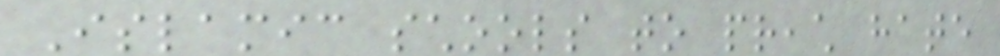Islamic schools to preach hate
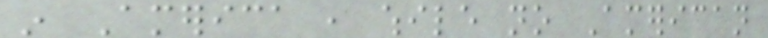in America , while no American
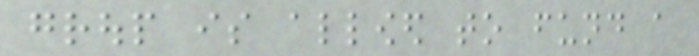group is allowed to fund a
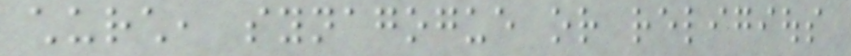church, synagogue or religious
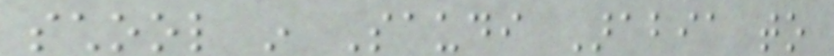school in Saudi Arabia to
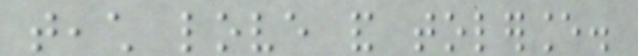teach love and tolerance.
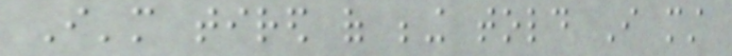I'm tired of being told I must
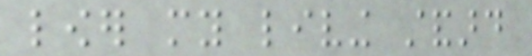lower my living standard
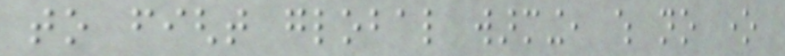to fight global warming, which no one
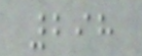298
